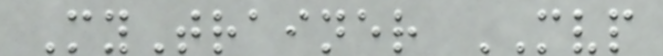MyTrainer MVP
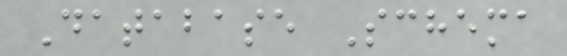Database Schema
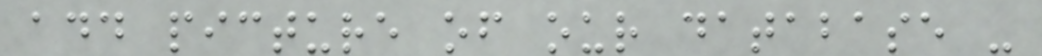add picture of our database -
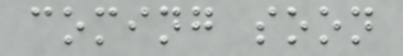coming soon
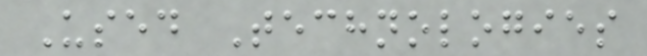Used Technologies
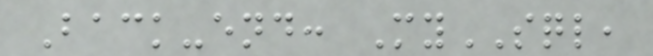Back-end: MySQL,
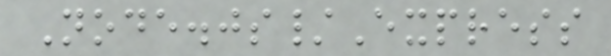Node.js/Express
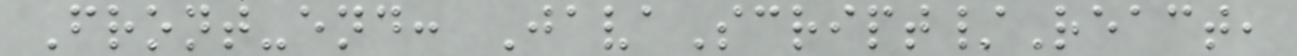Front-end: JavaScript/React,
